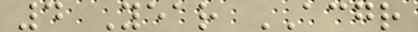4 Year ACGR
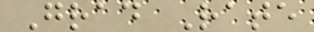Grad Rate
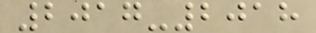2017-2018
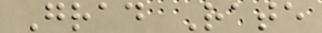Grad Rate
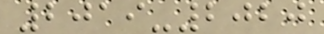2019-2020
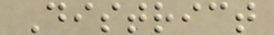District
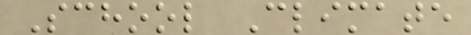School Climate
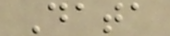Data
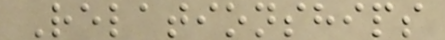Relationships
